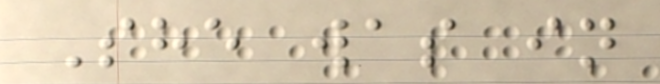She was in
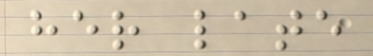her late
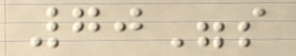70"s
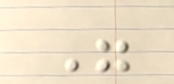"
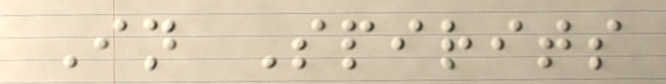In Spirits
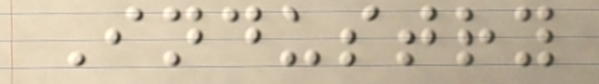Industry
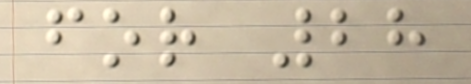for 28
